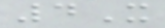4X
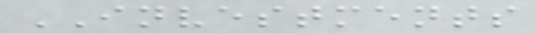INVESTMENTS
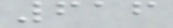616
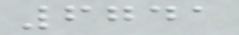6741
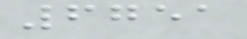6751
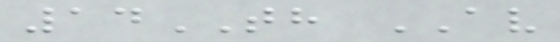14TH AV
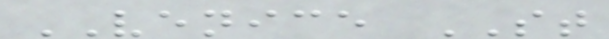VENICE ST
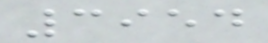3954
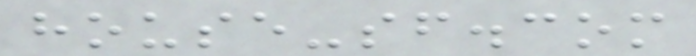house-sf.com
